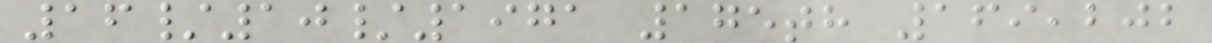16/10/1971 175th 169,202
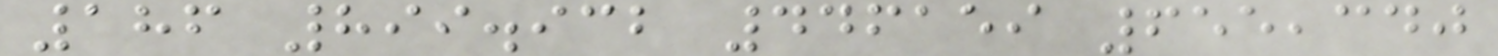186 899.932 446159 655,340
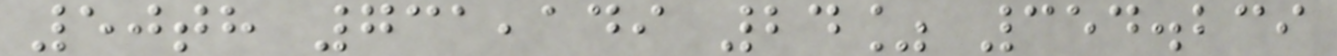50th 731,149 24% 354.239
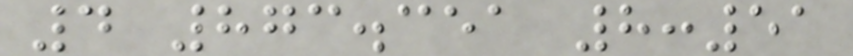4 873.351 8:51
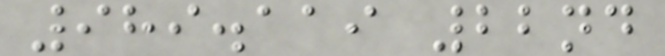989.119 22nd
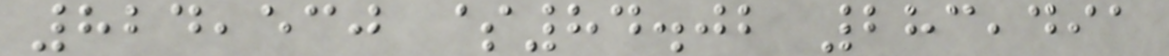824,530 $84.02 283,491
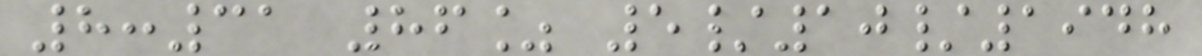8:31 86% 5/10/1948
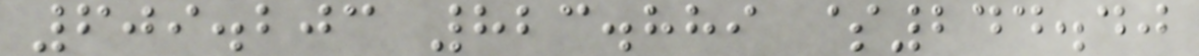609.203 823.889 $244.40
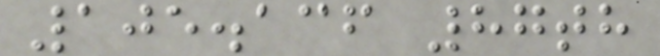105.136 87th
